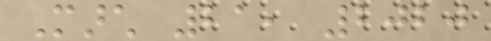March 21, 2020
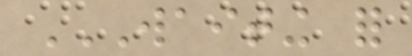WAITING FOR
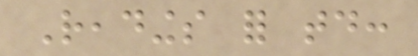Readings for today:
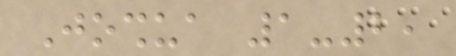Joshua 1-2,
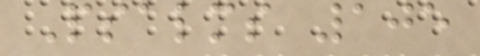Psalms 105
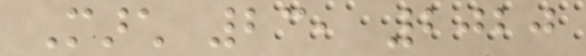March 23, 2020
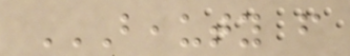BEAUTY FROM
